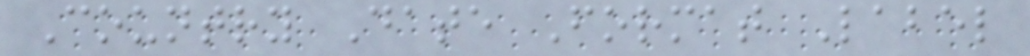Country Date Format Label
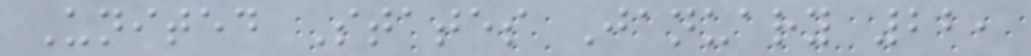United States January 22,
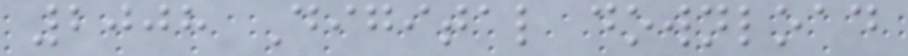2008 Digital download
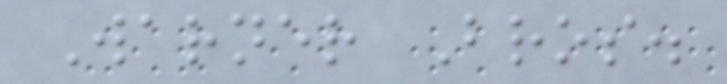Warner Bros.
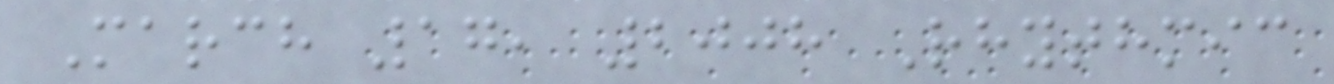March 17, 2008 Rhythmic
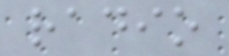radio
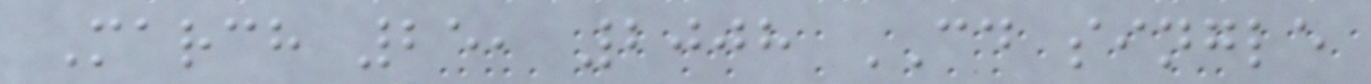March 25, 2008 CD single
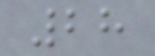28
